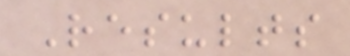Results
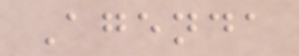Agenda
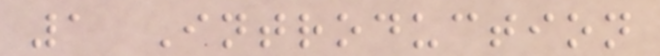1 Introduction
